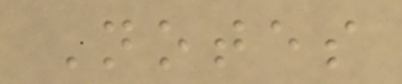Notes
